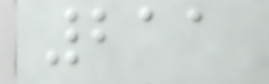211
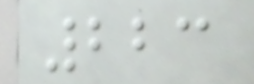223
